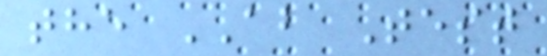the AB Test
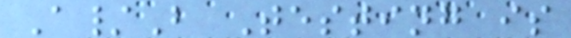A/B Testing is
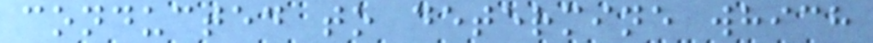conducted to determine which
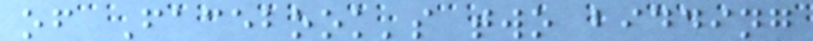of Facebook's two bidding
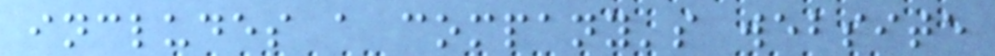includes a company's website
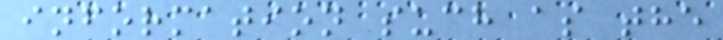information such as the
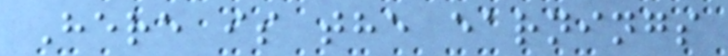Here is the earnings
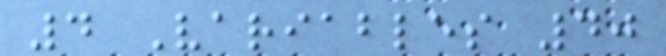4 Variables 40
